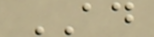AD
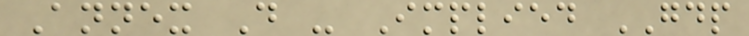Annex D - Implied GDP
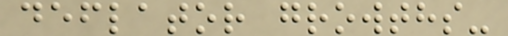deflator growths-
